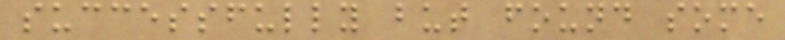successfully but found some
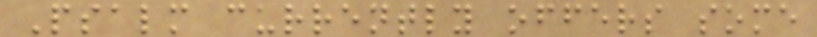Psalm currently offers some
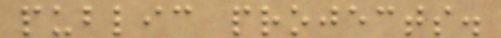public projects.
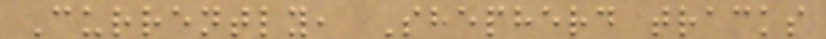Currently, Shepherd tracks
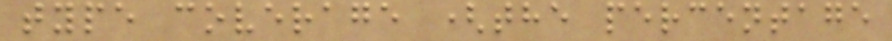type coverage (the percentage
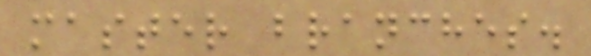master branches.
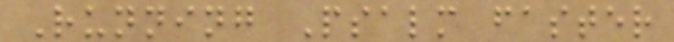Running Psalm faster
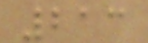213
